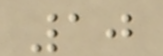10
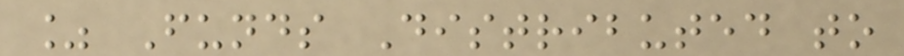% Funds Distributed to
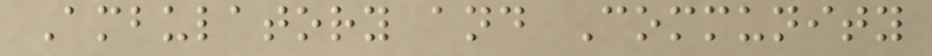Ambulatory and Community
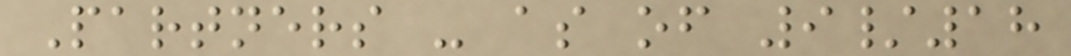Partners - as of 9/18
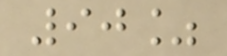90%
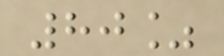80%
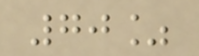70%
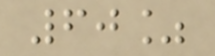60%
